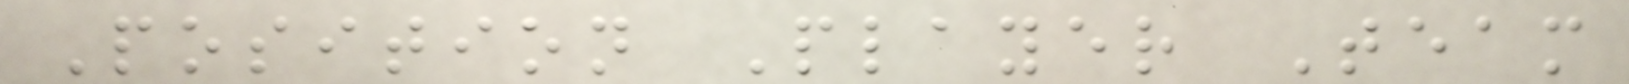Position Player Team
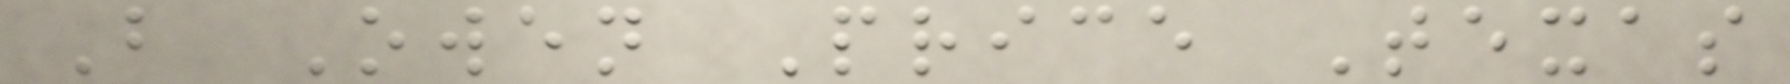B Owen Price Texas
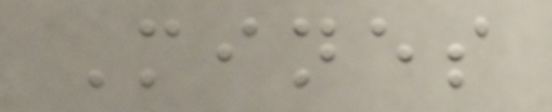Mines
